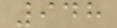948
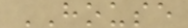HOUSE
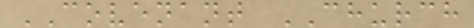COVENANT CHURCH
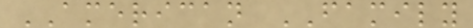AMERICAN FAMILY
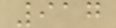917
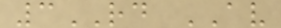3RD AV
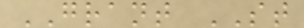GRANT ST
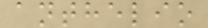anthelio
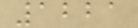1221
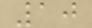10
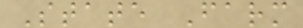State Farm
